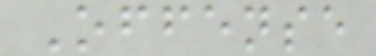Offense
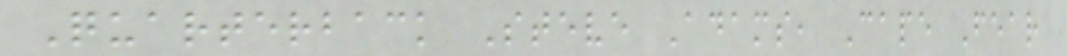Quarterback Steve Adams, Cape Fear
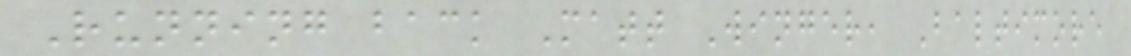Running back Matt Winger, Baltimore
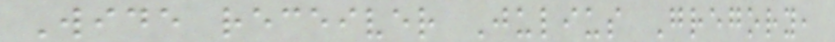Wide receiver Julius Gregory,
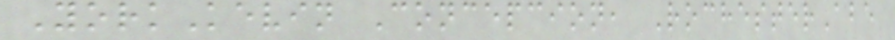YorkKevin Concepcion, RochesterAbe
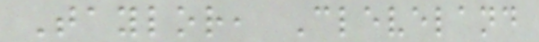Taylor, Cleveland
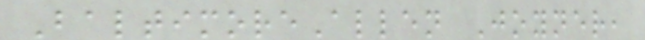BaltimoreAllen Joyner,
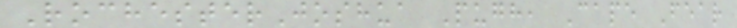RochesterJoshua Pugh, Cape Fear
